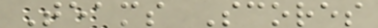Teams Scores
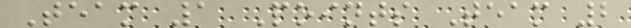Team 1 Points Team 2
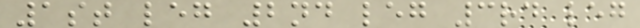1st leg 2nd leg 3rd leg
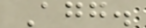Agg.
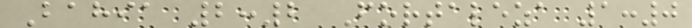Bahia 2:2 Fortaleza 1:0
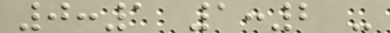0:1 1:2 -
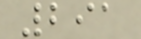291
